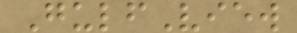GulfView
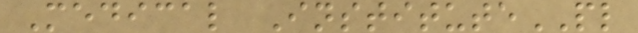Medical InstitutePL
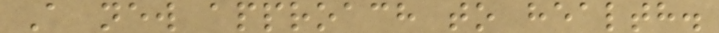A new approach to health.
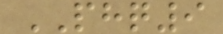PHQ9
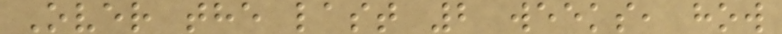Over the last 2 weeks, how
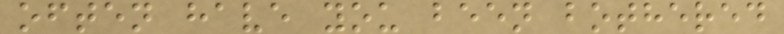often have you been bothered
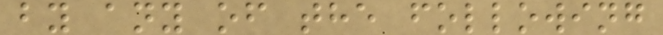by any of the following
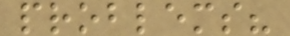problems?
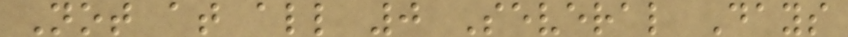Not at all 0 Several Days
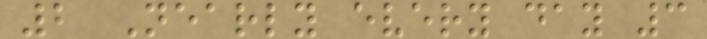2 Nearly every day 3
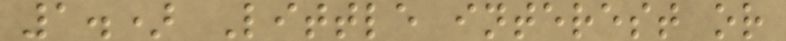1.) Little interest or
